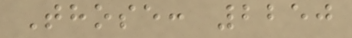Those: 2250
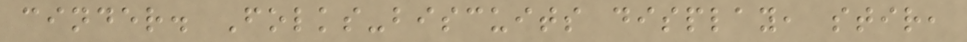cinder. Folks-biscuits display, stir,
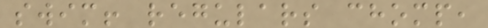swim! regulars chomp,
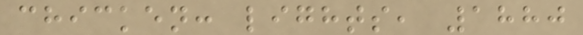chicken: lights, 1880
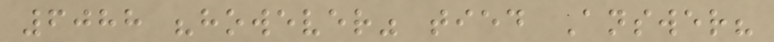6088 "however" tied Answer?
